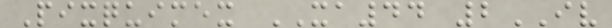Pixquimex XA44 2IV
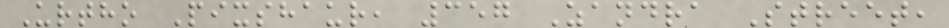Urtho Pixshaur, 357 Zandra Street,
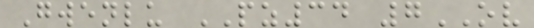Gwenlu PZ34 7OV
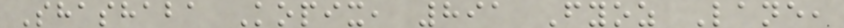Shashaba Kopix, 891 Fyoz Lane,
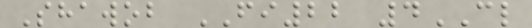Shawob FI22 4CL
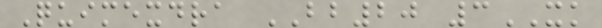Quimexdra BB20 3XK
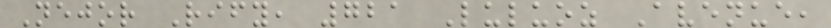Nejor Rify, 721 Luluoz Avenue,
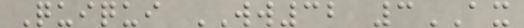Quiqui WW32 3AX
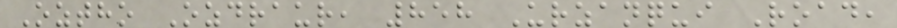Oztho Ozdraur, 858 Urzanqui Road,
